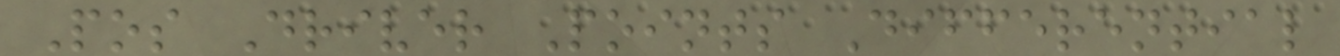Pos Driver Points Differential
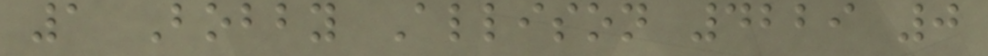1 Bobby Allison 4229 0
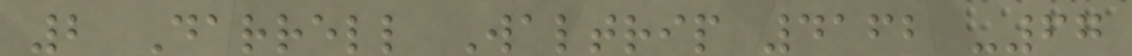2 Darrell Waltrip 4162 -67
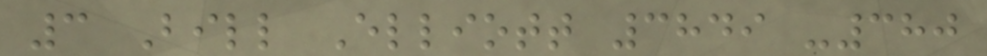3 Bill Elliott 3849 -380
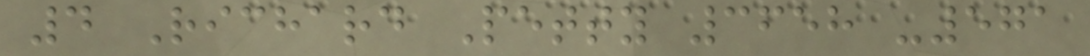4 Richard Petty 3658 -571
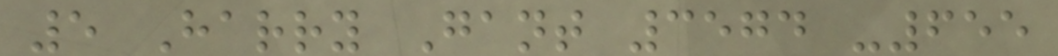5 Harry Gant 3574 -655
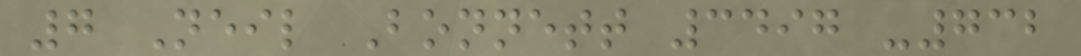7 Neil Bonnett 3497 -732
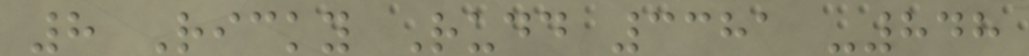8 Ricky Rudd 3381 -848
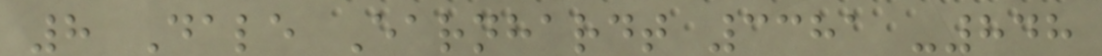8 Dale Earnhardt 3381 -848
